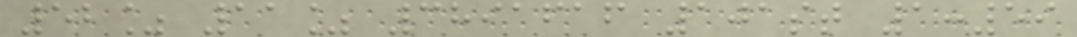52% 11% 3891616 101st 1:59
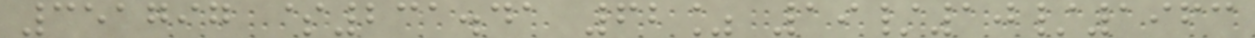351797 $231.41 62% 19/10/1963
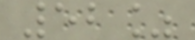52%
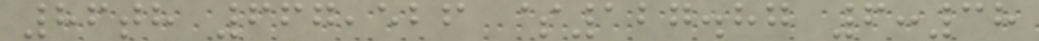86th 667,526 $127.87 6:38
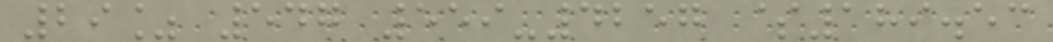29% 547 559-4257 $189.53
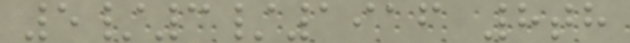5/3/1916 8th
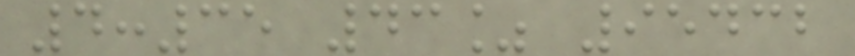4:35 43% 95432
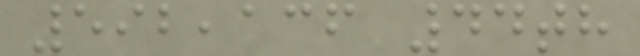592,136 44th
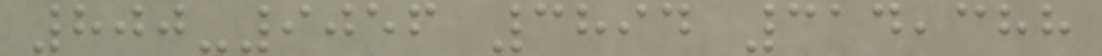800-9056 3894 314,388
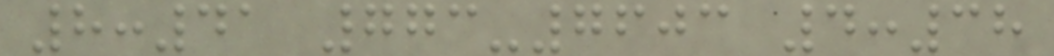8:41 773-7603 4:38
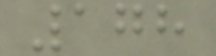178
